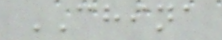CHINA
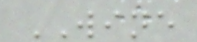WINE
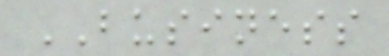BUSINESS
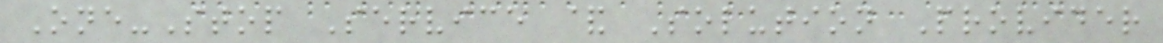One-Stop Service & Solution Provider
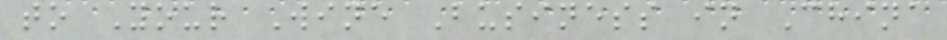to Your Wine Business in China
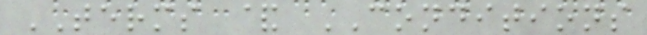TERMS & CONDITIONS
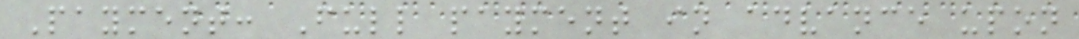Payment: Full payment in advance upon
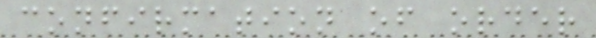confirmation of order
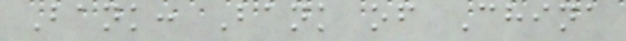Bank: Bank of China
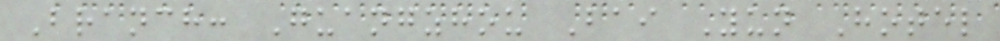Branch: Guangzhou Bai Yun Hotel
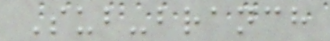Sub-branch
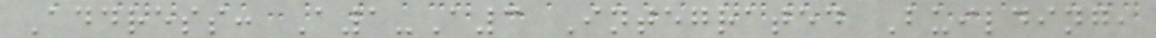Address: A1-A3 Integrated Building,
